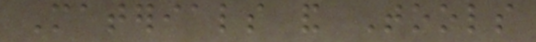Materials and Tools
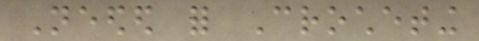Needed for Crocheting
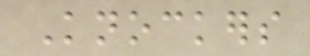Knockers
